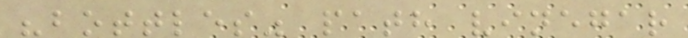"bottles" path vinegar
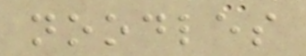noodles
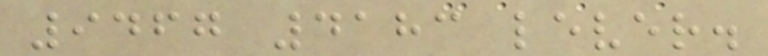9467 4183 lever.
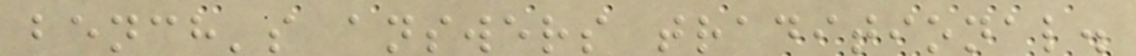bench's answers traditional.
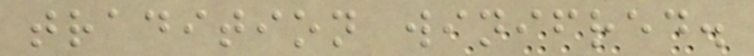tradition winifred.
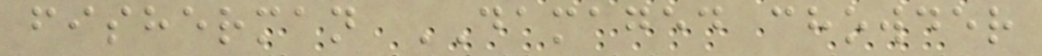fisherman DAMAGED chowder
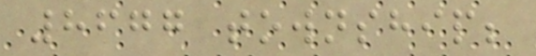8677 township;
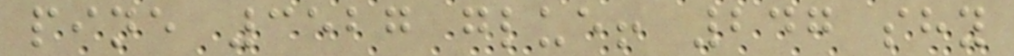pine 3527 glue! 247 shy
